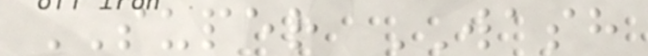SUPER WASH
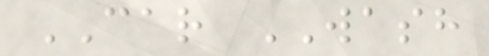CAR WASH
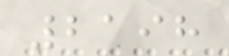2198
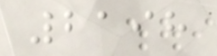2198
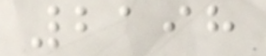2198
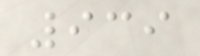939
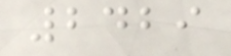2429
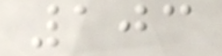103
